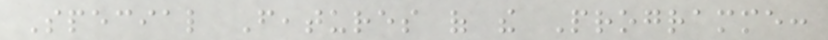Special Features of the Programme:
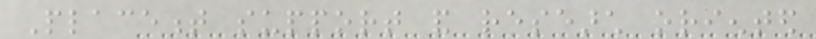Placement support and research oriented
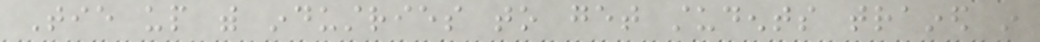Tie up with industries to get students trained in
